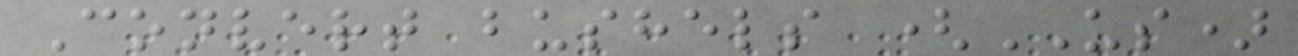Convert bushels (US)
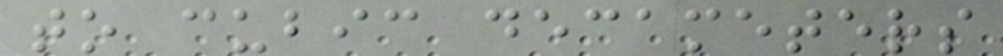to cubic decameters
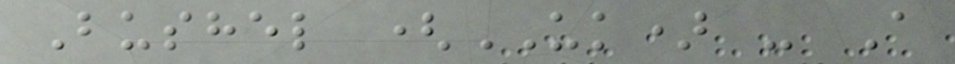Bushel (UK) - A
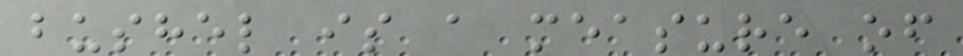bushel is a measure of
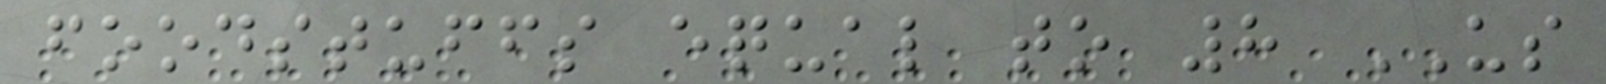foodstuffs equal to 8 US
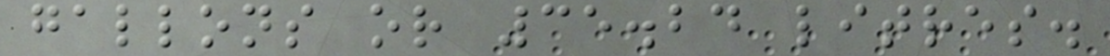gallons or 35.24 litres.
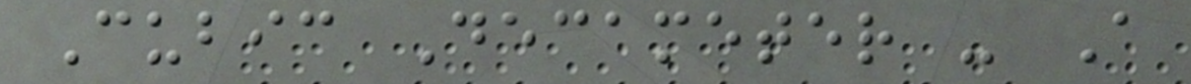Cubic Decameter - A
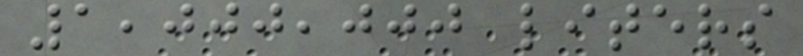1,000,000 liters
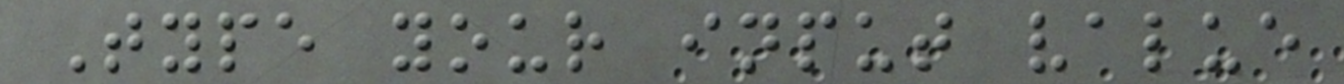Type your input value
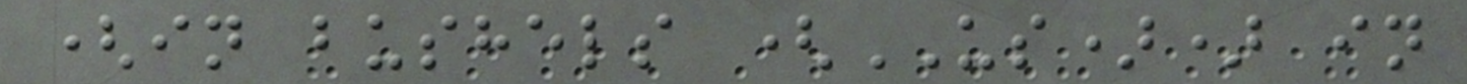(in bushels (US)) in
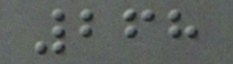268
